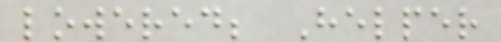lowered; Helper
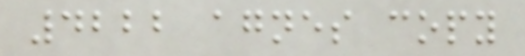4222 agnes copy
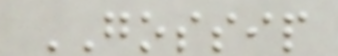GOSSIP
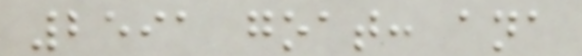2591 goat: ana
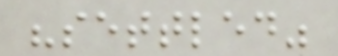"settled"
